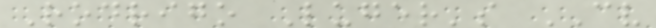Rodrigo Luger's CV
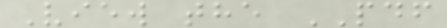View the PDF
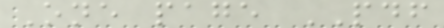One page PDF
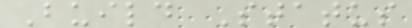Build Status
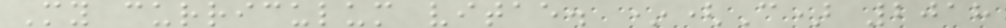My curriculum vitae. *(C) 2018
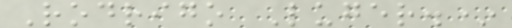Rodrigo Luger.*
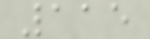115
